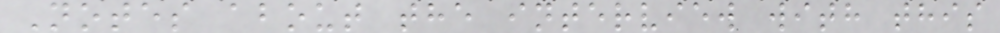Notes about the interview with this
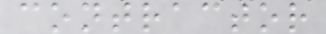contractor
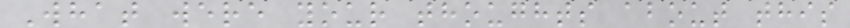What were your thoughts about this
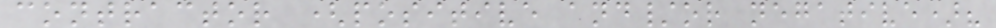contractor (positive and/or negative)?
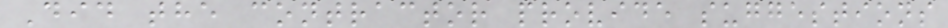Did the contractor provide suggestions
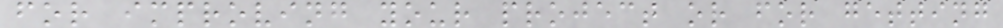for improving your project or for getting
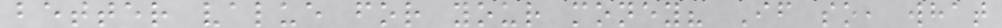better value for your money? If so, what
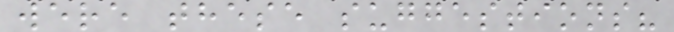were these suggestions?
